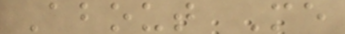About Me
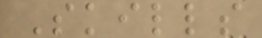Skills
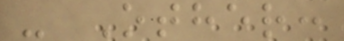- Other:
